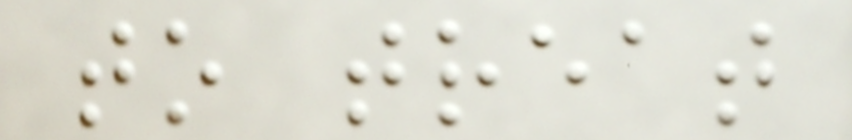to treat
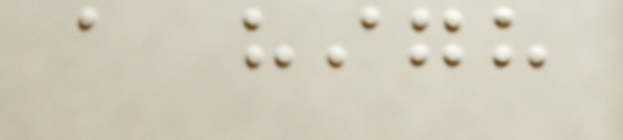a high
